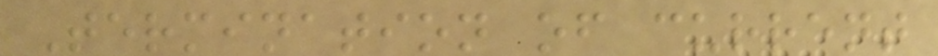Termination of current
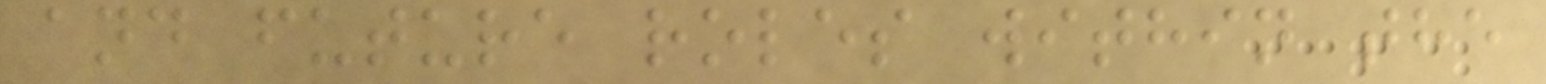and future roles within the
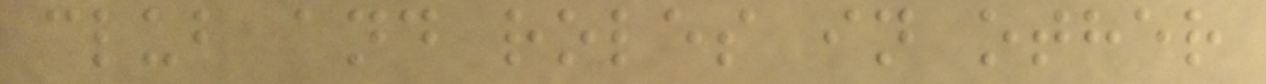club and roles in other
